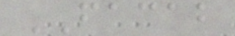FACAB
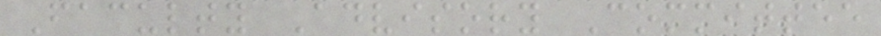Faculty Advisory Committee
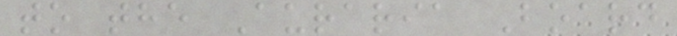to the Auraria Board
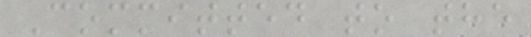Committed to the
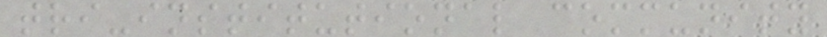tri-institutional community
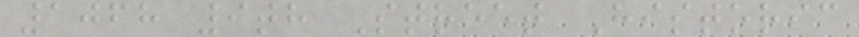1068 9th Street Historic
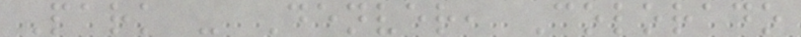Park - Denver, Colorado
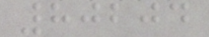80204
